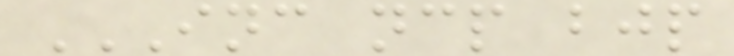INC NCP BJP
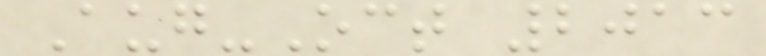Aug-Oct 2013
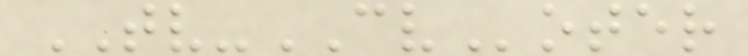TV-CVoter
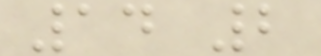14 2
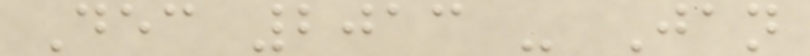Dec 2013 - Jan
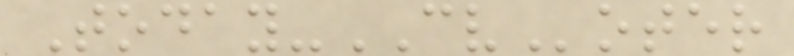Today-CVoter
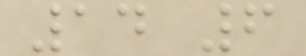14 6
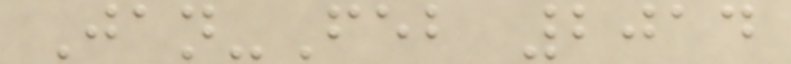Jan-Feb 2014
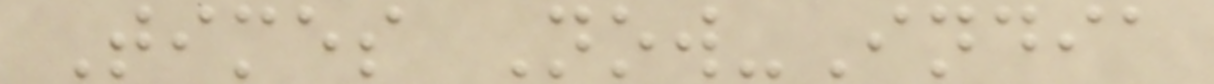Times Now-India
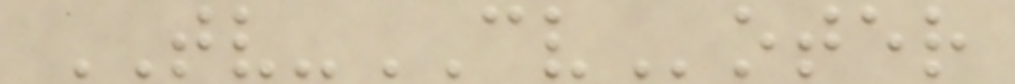TV-CVoter
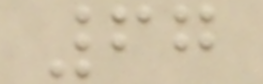67
